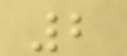2
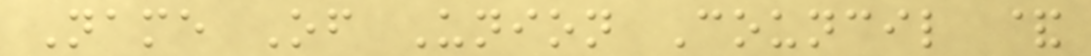Name Of Union Council &
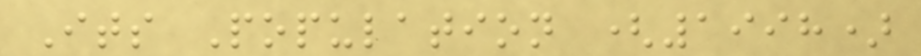Its Population (1998)
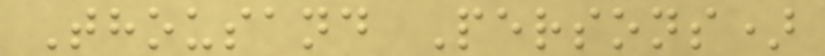Thousand Persons)
